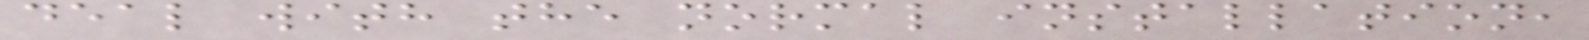deal with the normal installation,
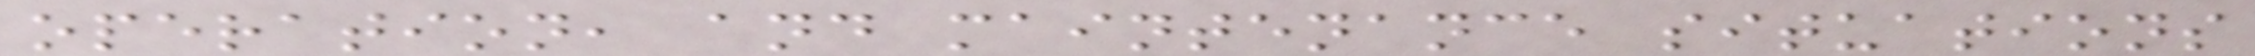operation, and maintenance situations
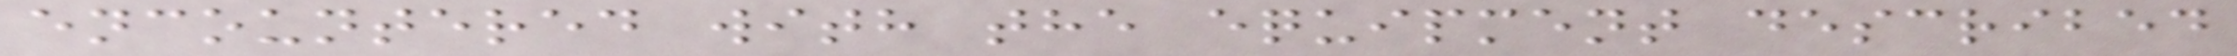encountered with the equipment described
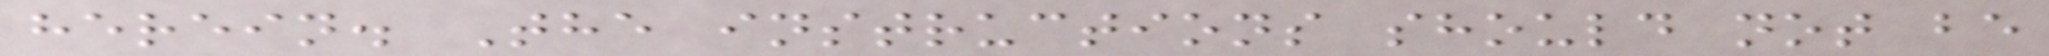herein. The instructions should not be
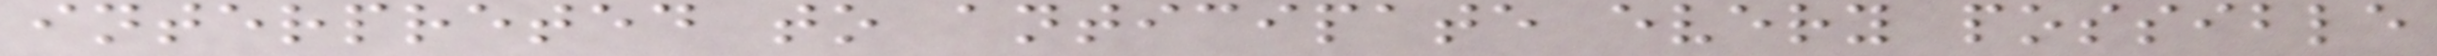interpreted to anticipate every possible
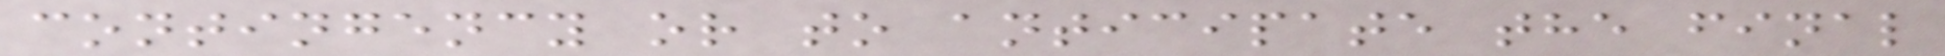contingency or to anticipate the final
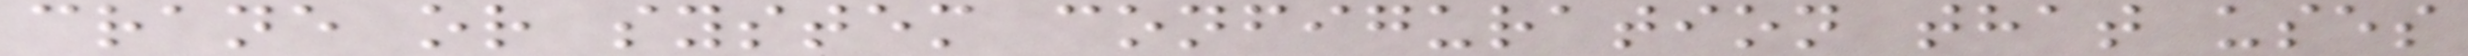crane or system configuration that uses
